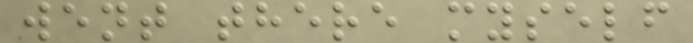went there myself
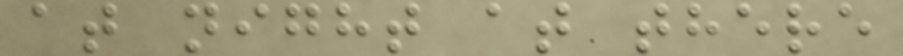at night at there
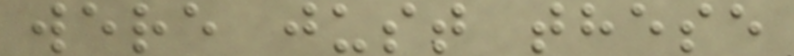were just these
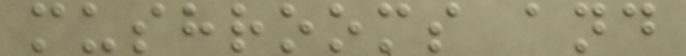mushrooms and
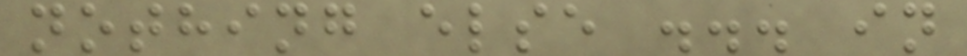nothing else ... in
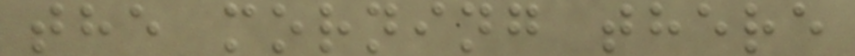the morning there
